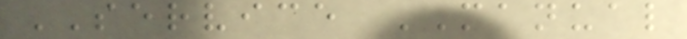SERVICE MANUAL
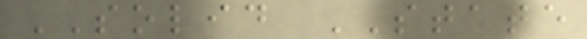SOLID STATE
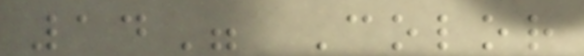14" Color
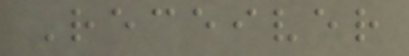Receiver
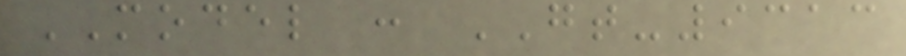MODEL : GT-9313
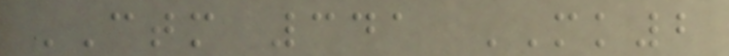CTM 341 MK2
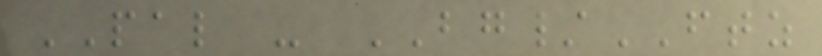PAL - BG/FTZ
